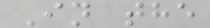In the
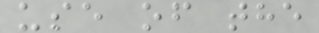use of the
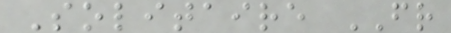Solitaire FR
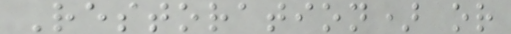Restoration) or
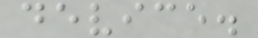device.
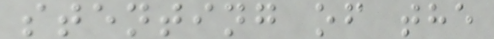stenting of the
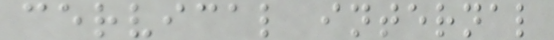cervical internal
